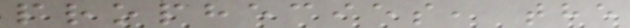prophecies, the
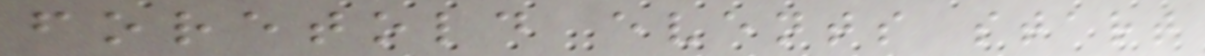foretold events start
